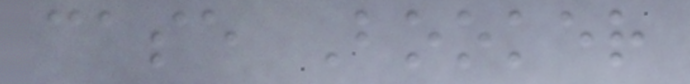case Booker
